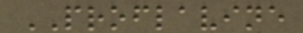PROFLAVINE
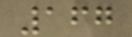167
